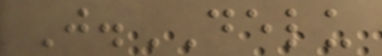J.DELU
